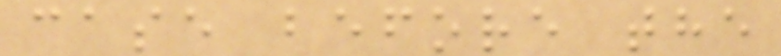case before the
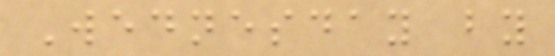Wednesday by
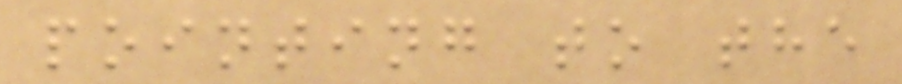pointing to the
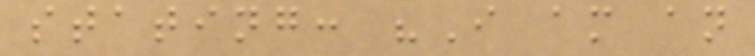stating: "I am an
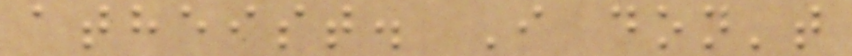atheist. I don't
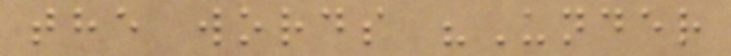the words "Under
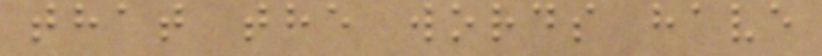that the words have
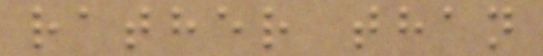rather than
